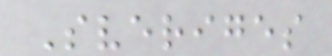Sveriges
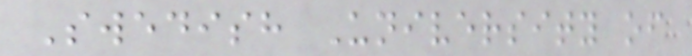Swedish University of
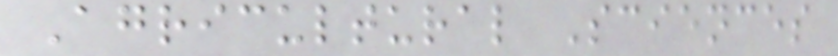Agricultural Sciences
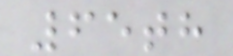65th
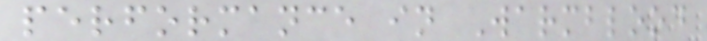performance in Warmblood
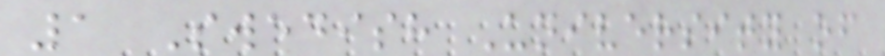1 Swedish University of
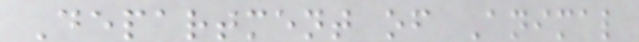Department of Animal
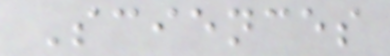Sciences
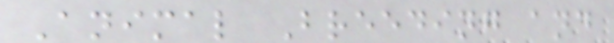Animal Breeding and
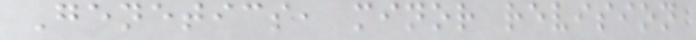Genetics, minor revision
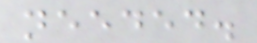needed.
